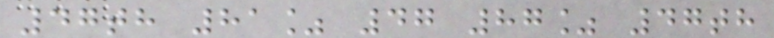47th 81% 47 87% 47th
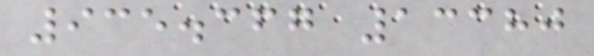935.367 13380
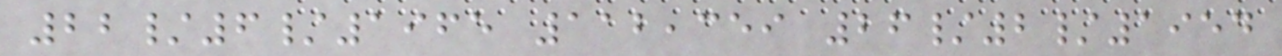22/6/1965 112,359 26/2/1954
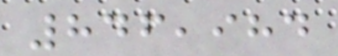846,984
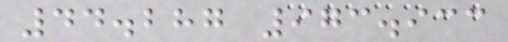44.287 973.933
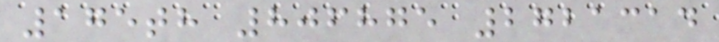175th 806875 2721314
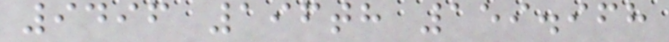9496 196th 159.968
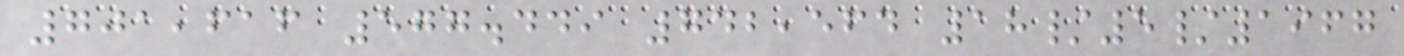701,616 577.449 742,564 18/5/1967
